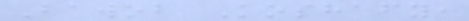Bawob Koshafy,
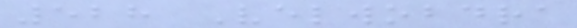528 Velwobdra
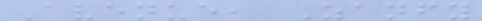Avenue, Zanfy
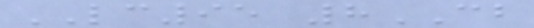LC95 8CB
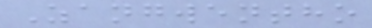Zangwentho
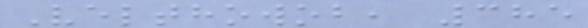Velthowob, 385
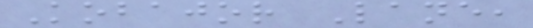Kobajor Lane,
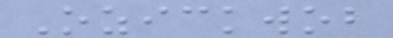Ozickwob
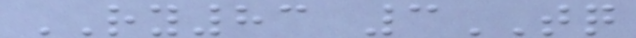RY83 3TQ
